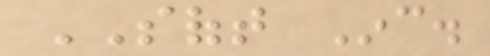SOFT Inc.
